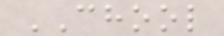CHOOL
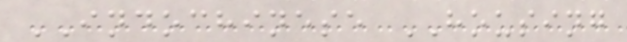INDOCHINESE HOUSING
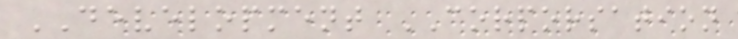DEVELOPMENT CORPORSATION
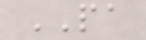PA
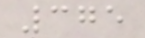375
